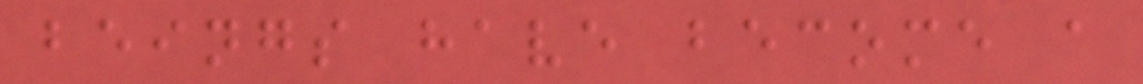beings have become a
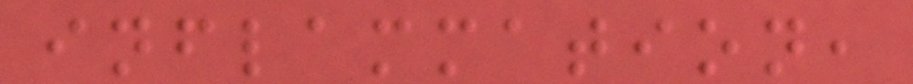inflammation,
